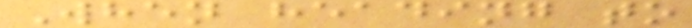When heading to
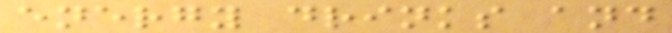energy drinks and
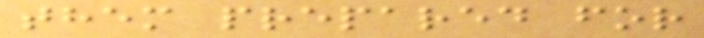them prepared for
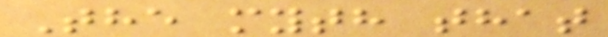The myth that
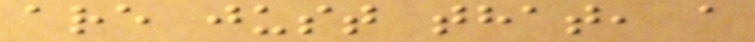are just that, a
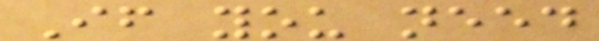If you need
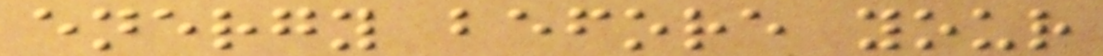energy before your
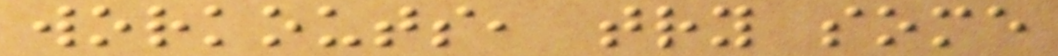workouts, try some
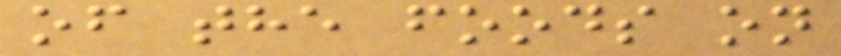of the foods on
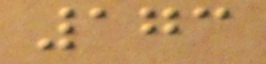173
